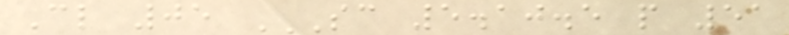Cl 05 SC 5.10.5 P 51
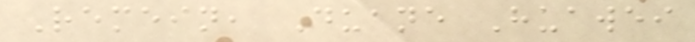Remein, Duane Huawei
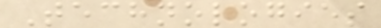Technologies
